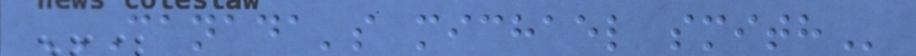CANADA'S MICHAEL SMITH
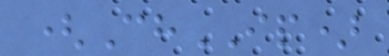(ChIP)
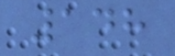148
